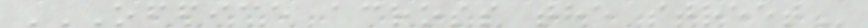OFFICE ACROSS THE STREET
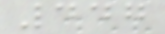447
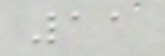11
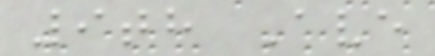9th Ave
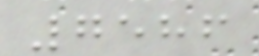7586
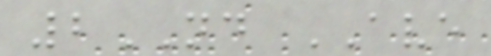2ND AVE
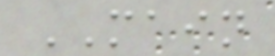MAIN
